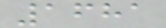1681
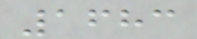1683
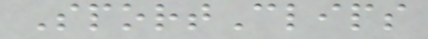SportClips
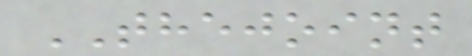THEJOINT
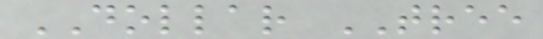DOLLAR TREE
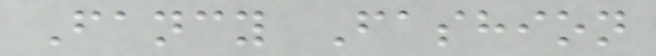Fancy Fashion
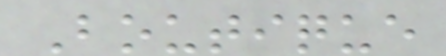Boutique
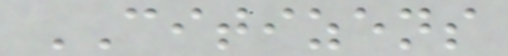CITIZENS
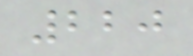220
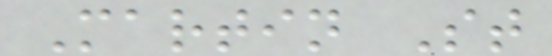Martin St
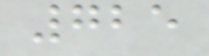725
